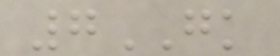7GK
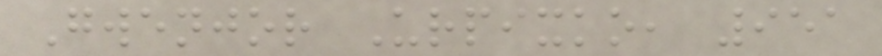Gwenjor Urpixko, 951
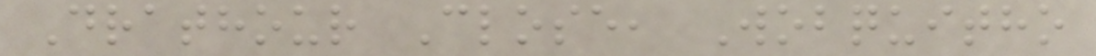Drathour Close, Wobquitho
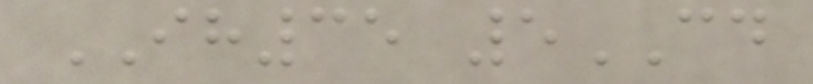IH35 5CD
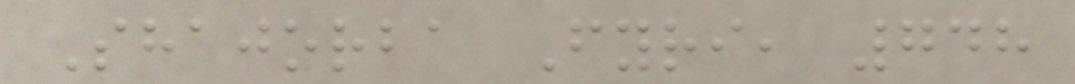Shajorba Fyri, 748
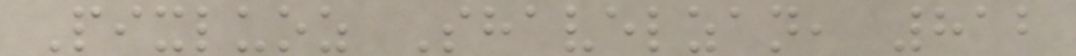Pixluoz Shavelzan, 812
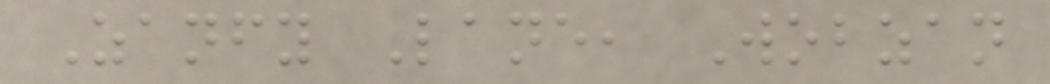Zanfy Lane, Wobzan
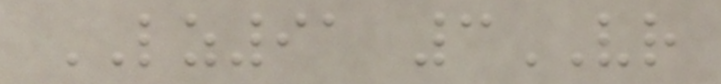LZ91 3VR
